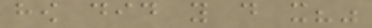how did you do it?"
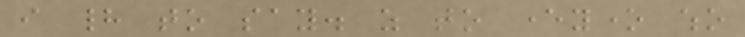i had to say. as to everyone who
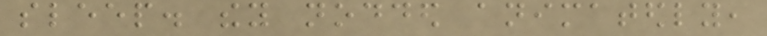sleep. they nodded animatedly,
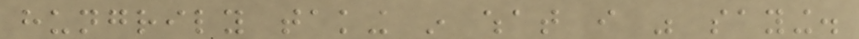hungrily taking in what i was saying.
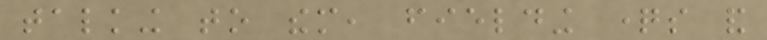talking to them, fielding questions and
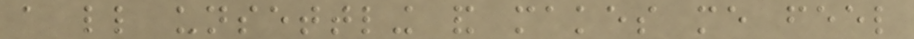a little unsettling and makes me feel
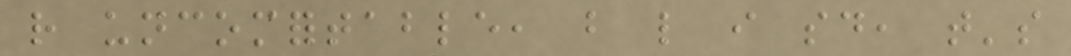rather uncomfortable, but like i said, that's
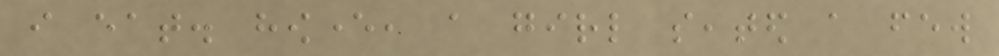i eat. however, a girl seated a few
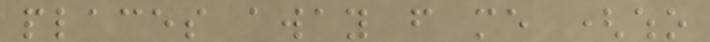places away from me (who
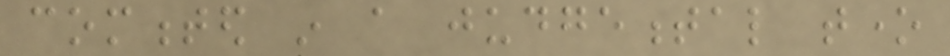commented in a judgemental tone
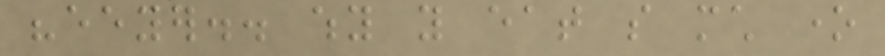"eeyer.. why you eat so much one
